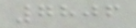7806
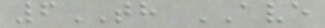6TH AVE
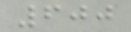600
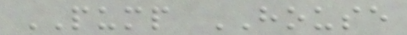PUMP HOUSE
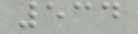534
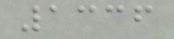1336
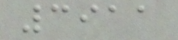3911
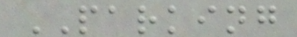PARKING
